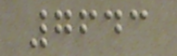7643
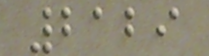2129
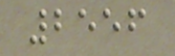2556
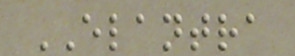ELANTRA
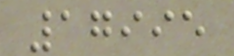17995
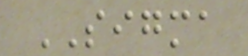SIGMA
